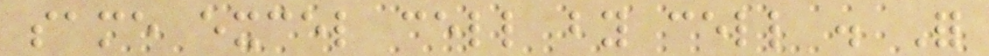same excel cell by cell . For
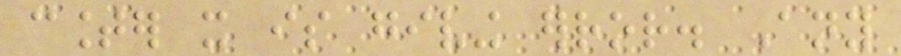counter it is giving error. Any
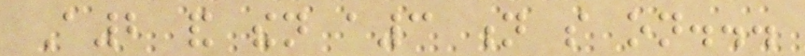A2 and then a3 n so on...
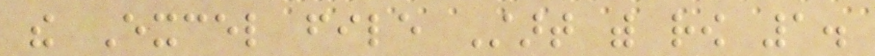the Excel file Start with row 1.
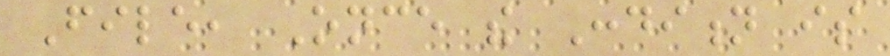File, Once the Condition is
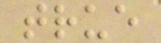true
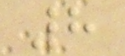8
